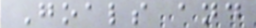Goals and
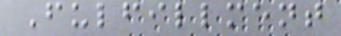Fulfillment
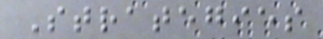Strategies
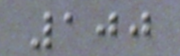100
